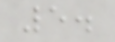5.
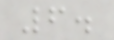6.
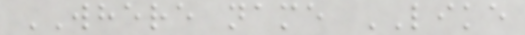WHERE name LIKE
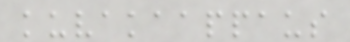kuvakaappaus
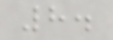8.
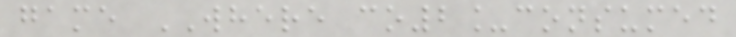game WHERE co2_consumed
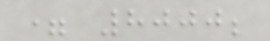= 8000;
